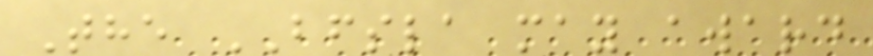The BFSLA may award
